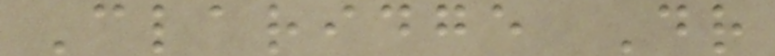Claridge Dr
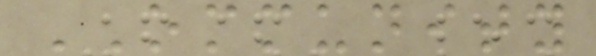OMMUNITY
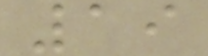19
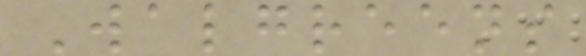Walgreens
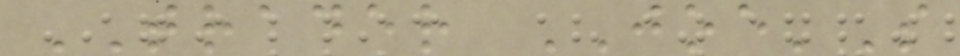TRADER JOE'S
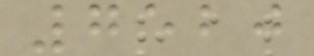7520
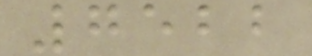7522
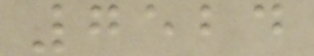7524
